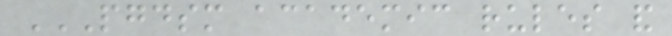PGDSM ACADEMIC RULES AND
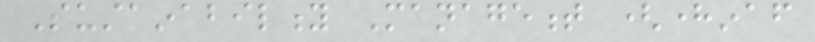Sustainability Management (hereinafter
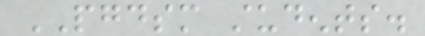PGDSM students.
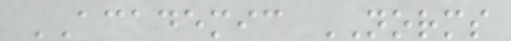ACADEMIC NORMS
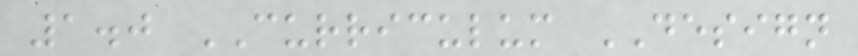1.0 CURRICULUM DESIGN
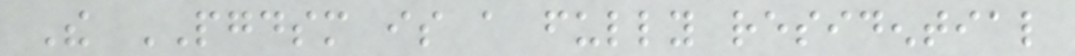The PGDSM is a fully residential
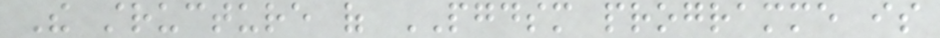The structure of PGDSM programme is
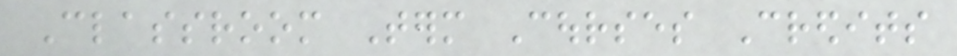Classroom Term Courses Credits
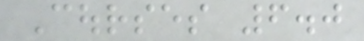Courses 6.0
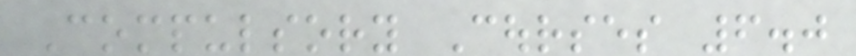Compulsory Courses 6.0
